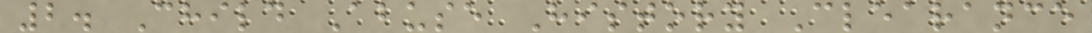2. Child Abuse History Clearance
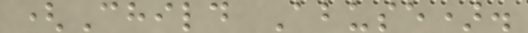(Child Abuse).
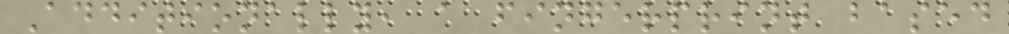Additionally, a fingerprint based
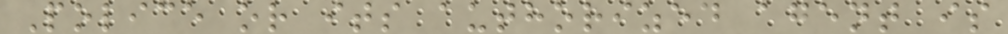Police or its authorized agent is
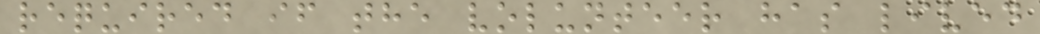required if the volunteer has lived
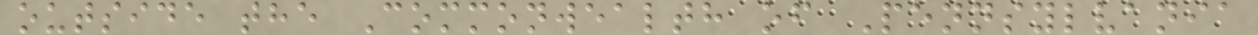outside the Commonwealth of Pennsylvania
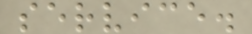service.
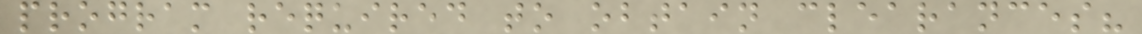program required to obtain clearances?
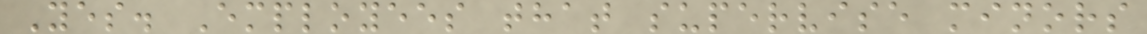Yes. Employees that supervise minors
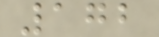172
